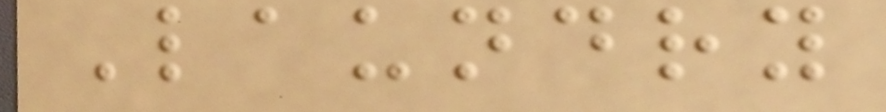Laundry
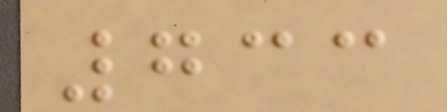733
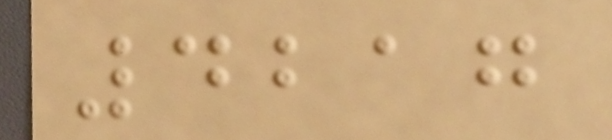4217
